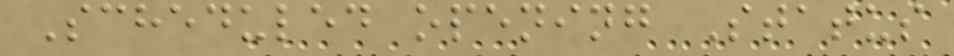Scheduled opening Status
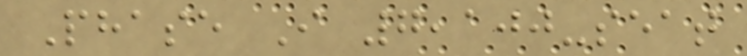Phase I 7,100-seat
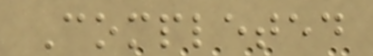Completed
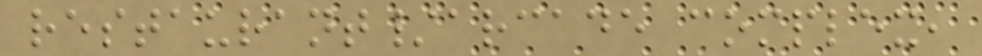restaurant/arcade complex,
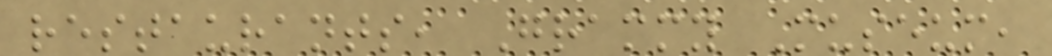restaurants, Grammy Museum,
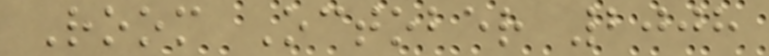Room October 2008
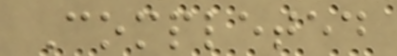Completed
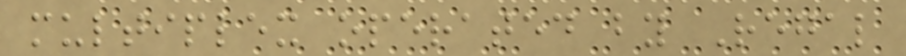multiplex operated by Regal
